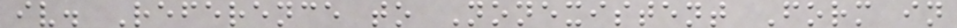iv. Reference to Nonexistent Form in
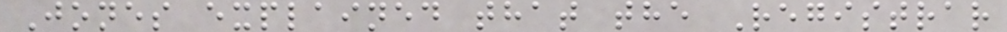Jones explained that the Registrar
